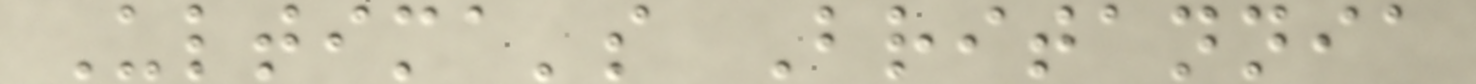Ultima's Britannia
